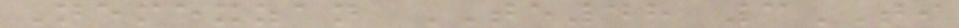Nemexzan TE48 3TI
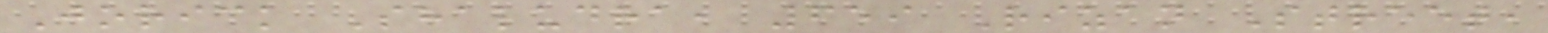Jorick Shaludra, 659 Rizan Street,
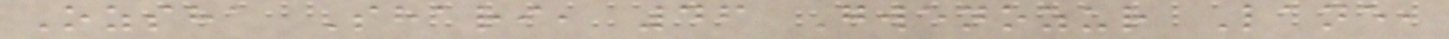Ozsha Shari, 46 Gwenozur Lane,
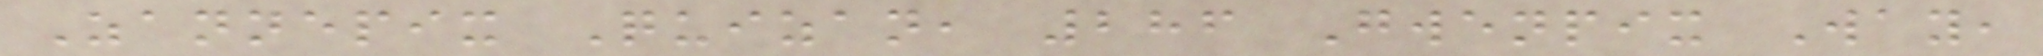Zannepix Quizan, 286 Gwenpix Way,
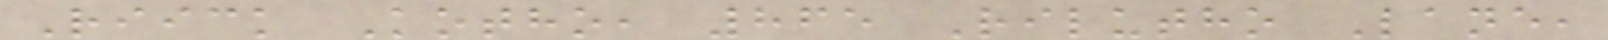Riick Kotho, 865 Rilutho Lane,
